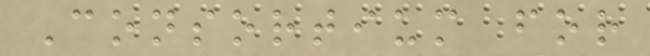Consortium for
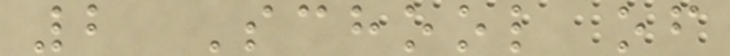2 School of
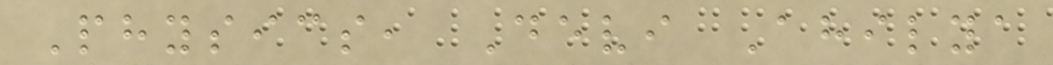Physics, Devi Ahilya
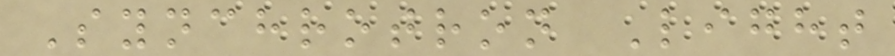Synchrotron Light
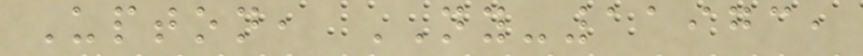Upton, NY-11973,
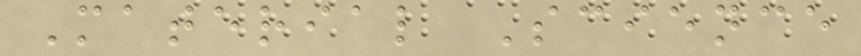Material Science
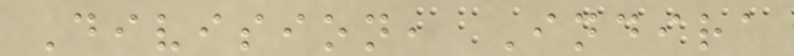Division, Indira
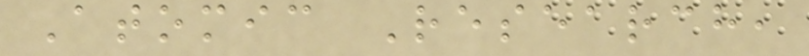Atomic Research,
